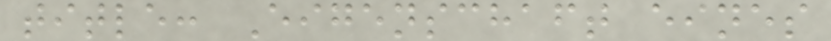title: Eigenschaft eines
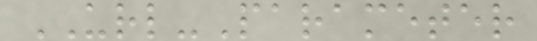URL-Parameter
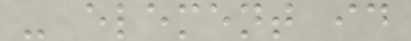- element id
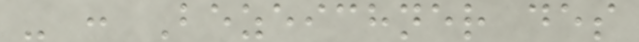- : Bezeichner des
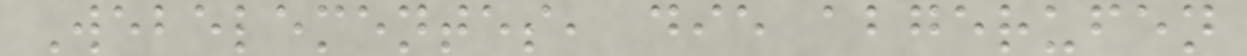Webelementes, die abgerufen
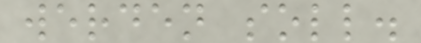werden soll.
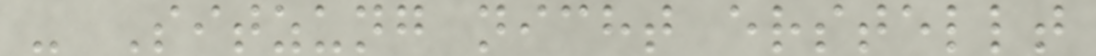- Sitzung nicht erstellt
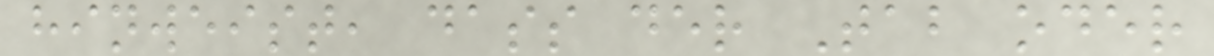hinweist, dass der Tab oder
